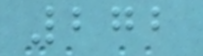272
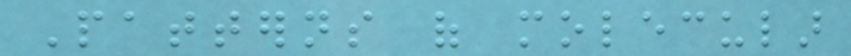Patterns of molecular
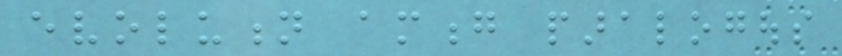evolution among paralogous
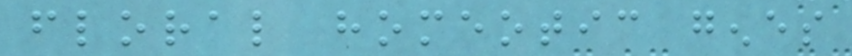floral homeotic genes
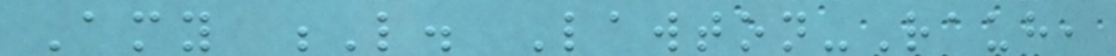Amy L. Lawton-Rauh,
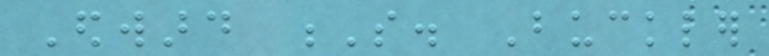Edward S. Buckler
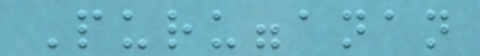Purugganan
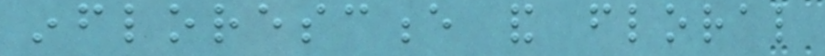inflorescence and floral
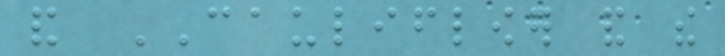and CAULIFLOWER and the
